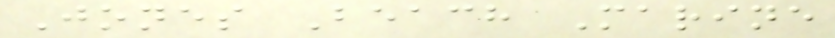Jones Beach Marine
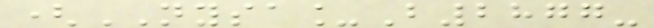(NYSA_B2877-
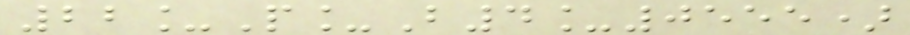22_P_B4_0555)
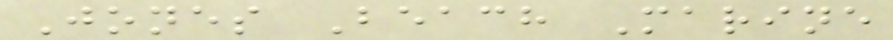Jones Beach Marine
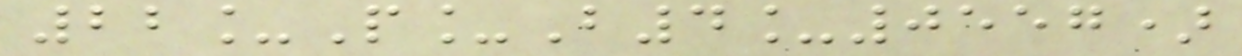22_P_B4_0557)
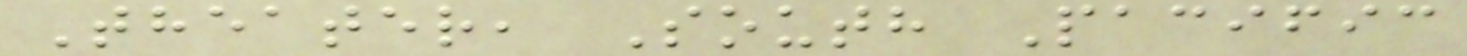Theater, South Pacific
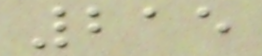215
